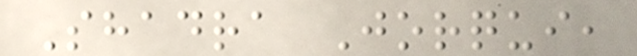Shadra Jorqui,
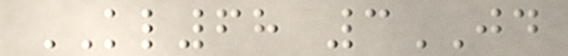KL68 3JD
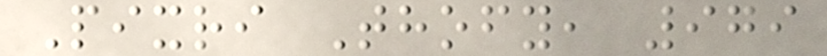Pixri Thofy, 979
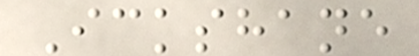Ickshane
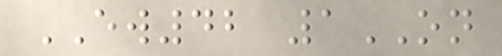EW42 1ON
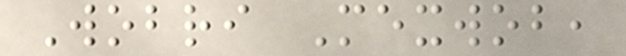Wobri Mexwob,
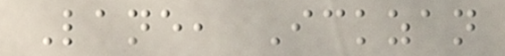Lane, Ickzan
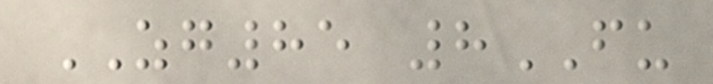ZG85 8FU
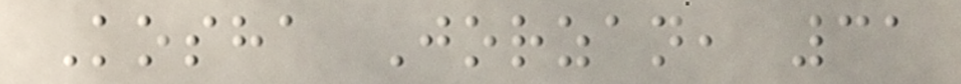Kosha Jorzan, 31
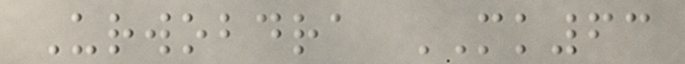Urwobdra MK63
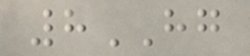8HG
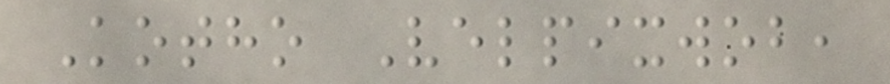Kotho Velpixwob,
